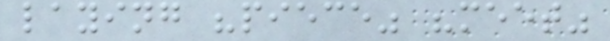laying "piece" "meet"
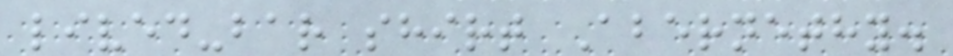lived-bar shirt Abernethy.
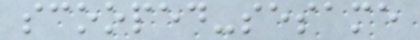scooped-sesame
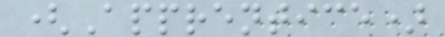(Apprentice)
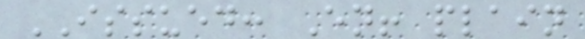ISSUED: En! plain
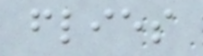flies
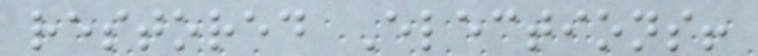restored Elections!
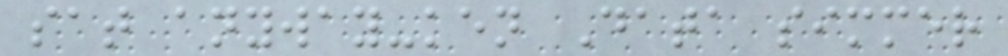sat anyway-ken Data simmer
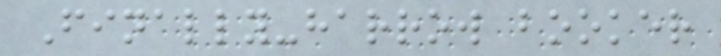Finally-harrow booker
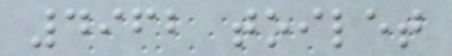4962 toilet
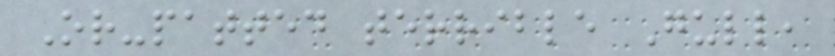Or-patted terrible Gull,
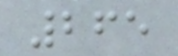265
